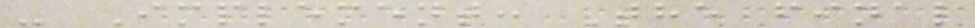- Implement: The final
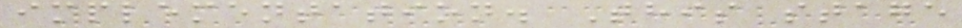implementation. This stage
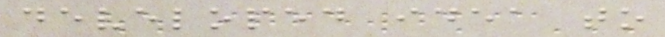developed idea to
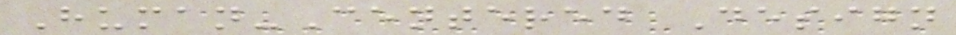Human-Centered Design
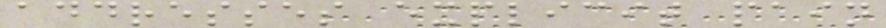addresses explicit pain
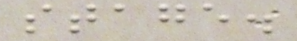stage.
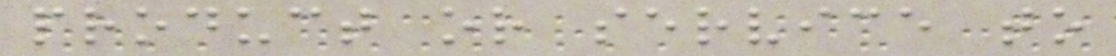product or service to
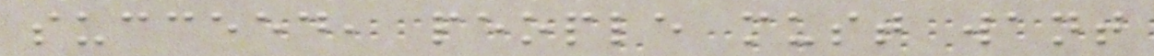succeed, people must want
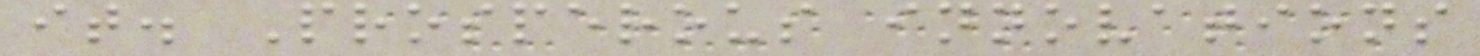it. Prosperous innovations
